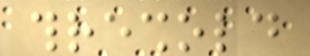threshold
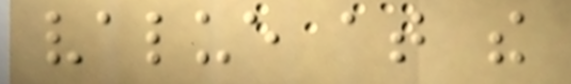value at the
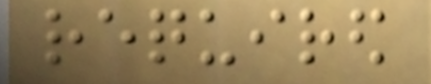required
